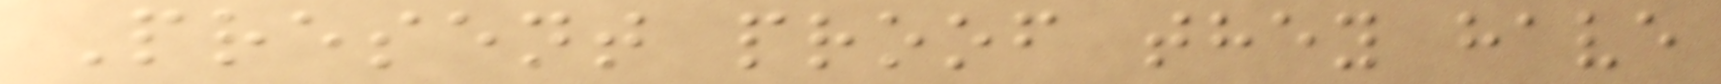Present proof they have
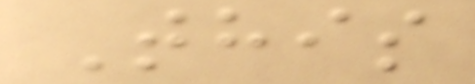This
